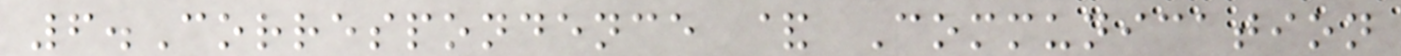6.Correspondence & Communication
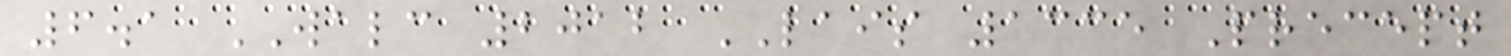6.1 WALC 2012 LAIS 1335 Precept
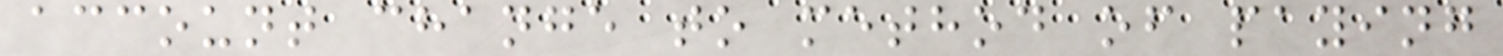account change to method of paying
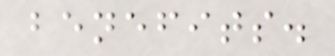benefits.
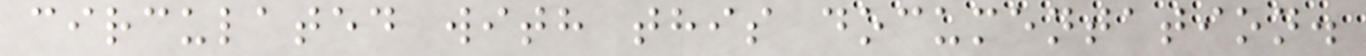circulated with this documentation.
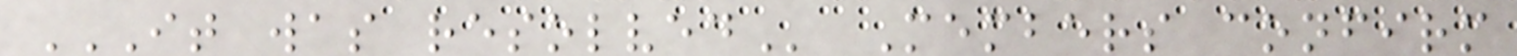IT WAS RESOLVED Members confirm
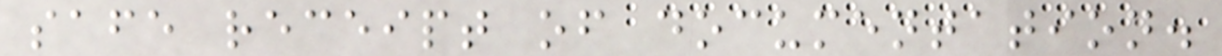safe receipt of documentation.
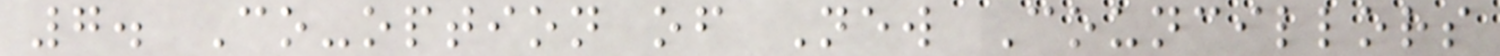7. Co-option of New Councillors
